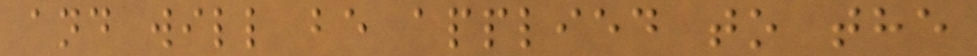and will be applied to the
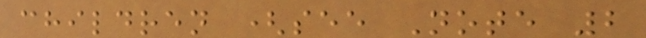children (see Note 2
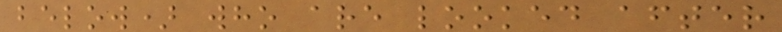below) who are looked after
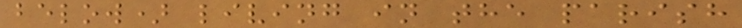below) living in the parish
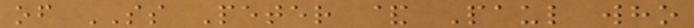of SS Peter & Paul who
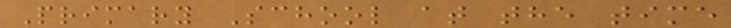Primary School at the time
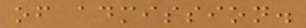of admission.
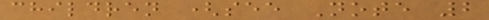children (see Note 2
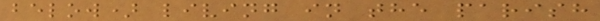below) living in the parish
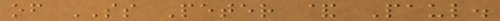of SS Peter & Paul.
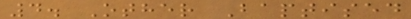4. Other Baptised
